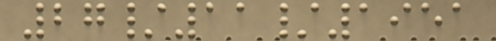27/11/1951
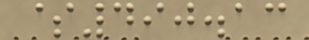$490.13
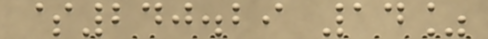$240.29 14%
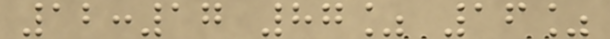12:17 87% 16%
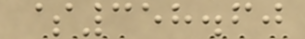$358.60
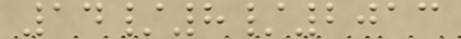14/8/2013
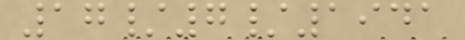17/7/1941
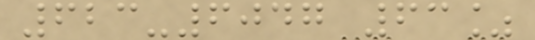623-6047 63%
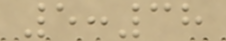5:38
